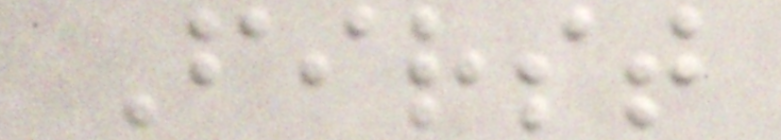First
